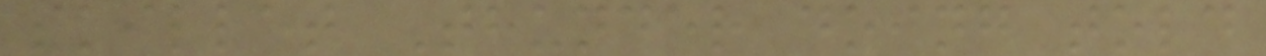skillet Thunder doing told
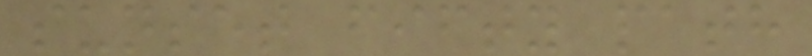sunset fifty path
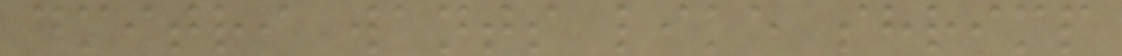dmitri wants like shrimp
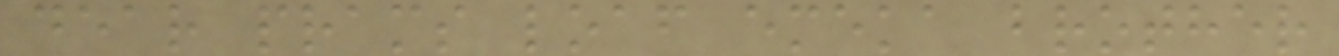dear prams loaf emeka brother
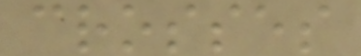crosses
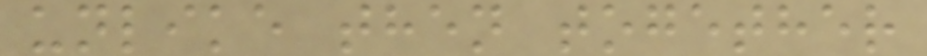unlike then together
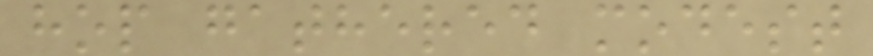hop gathered modest
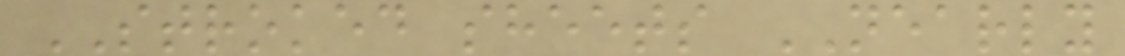STROKED sheets NEARLY
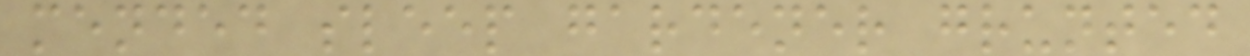mended sleep gardener grunted
